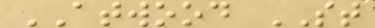ATWOOD ST
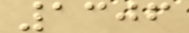1306
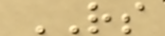RS
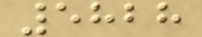5828
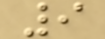9
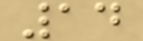14
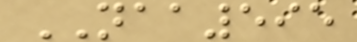NAA595
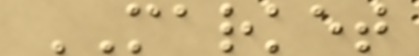MARKET
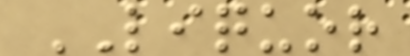LIQUOR
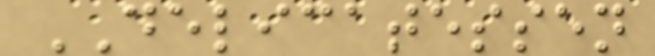DELICATESSEN
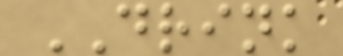DRINK
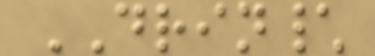DRIN\
